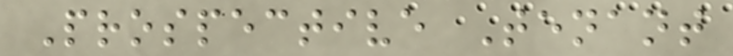Prospective Tenant
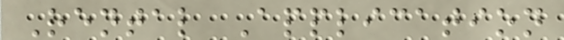Rental Application
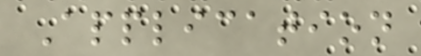Application
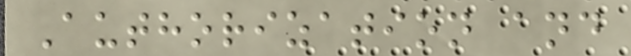Authorization and
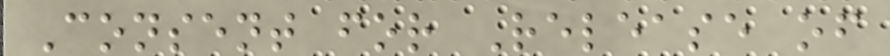Consent for Release of
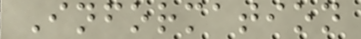Information
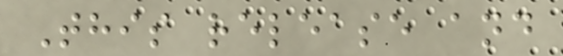This release and
